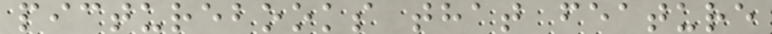picturebooks that feature
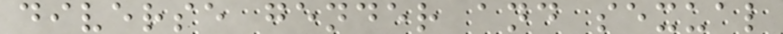diverse gender and sexual
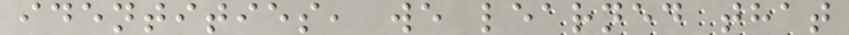identities, we learned that
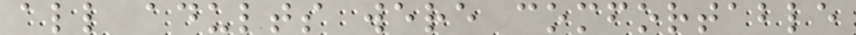all adults were comfortable
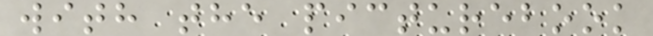with the picturebook
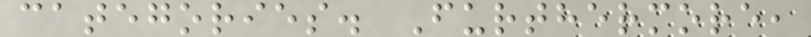categories. Furthermore,
